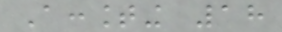Accounting 18
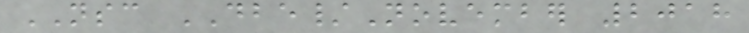NSC DBE/November 2018
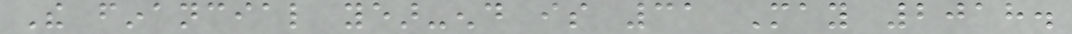The financial year-end is 31 May 2018.
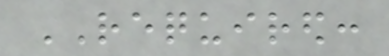REQUIRED:
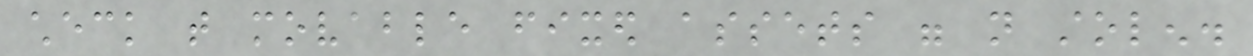check that movable fixed assets were not stolen.
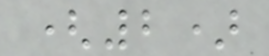(2)
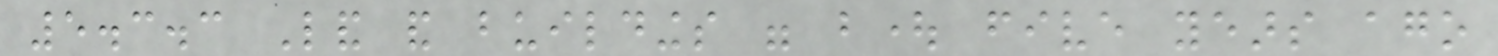5.3.3 Land and buildings were bought five years ago
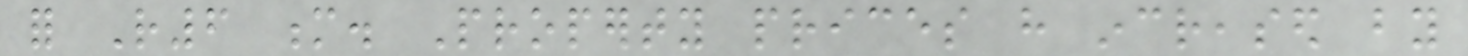for R6 m. Property prices have increased by
